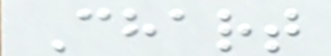Chart
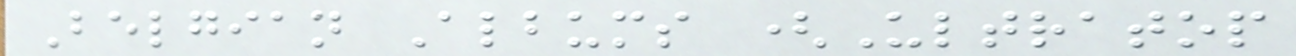Belgian Albums (Ultratop
